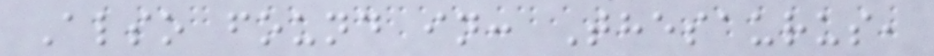Also found in: Thesaurus,
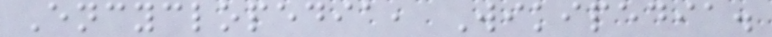Encyclopedia, Wikipedia.
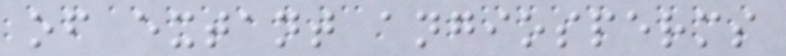of extant angiosperms
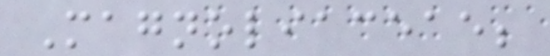Magnoliaceae;
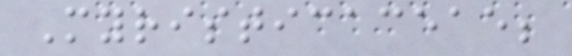Myristicaceae;
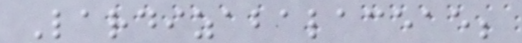Lardizabalaceae;
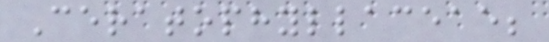Ceratophyllaceae;
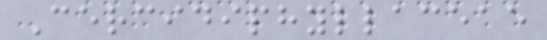Cercidiphyllaceae
